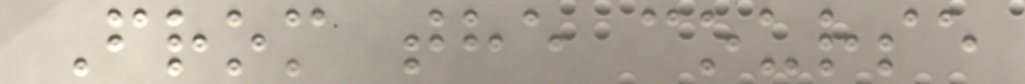From the course
